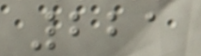221
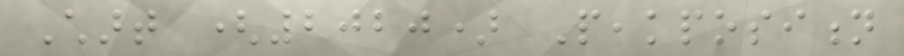Chart (2020) Peakposition
